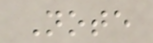Note
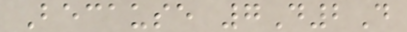Because 7D2D
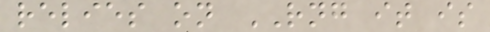relies on RNG it is
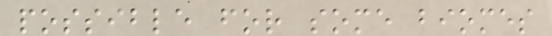possible for some biomes
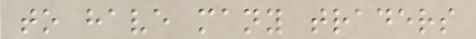to have many traders
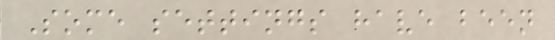Some settings have been
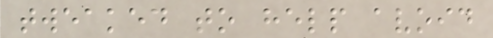tweaked to help avoid
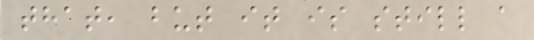that, but it is still a
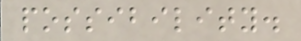possibility.
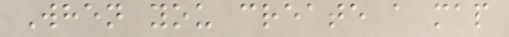When you create a map
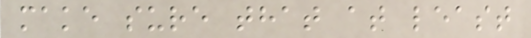make sure that at least
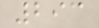293
